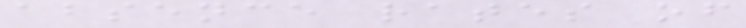absence rates of
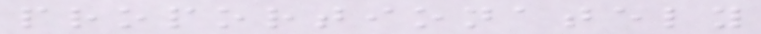proportionately
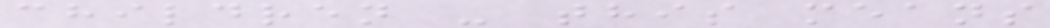children - this means
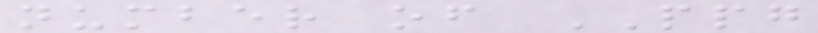number of PPG
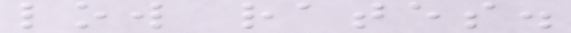low rates.
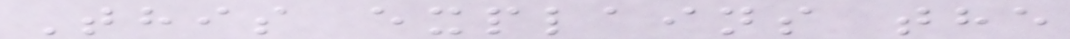This explains the
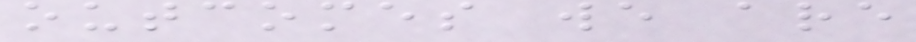outcomes we are
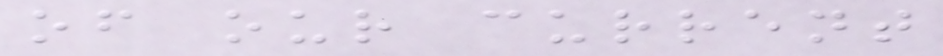of our current
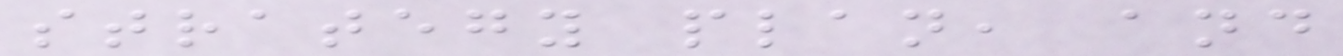strategy plan, and
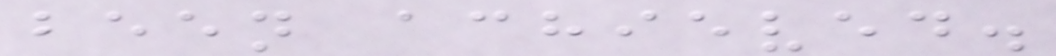been achieved.
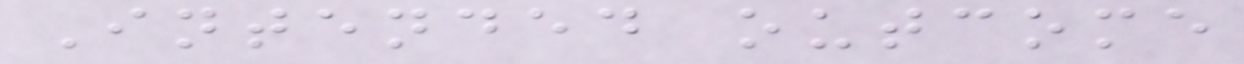Intended outcome
